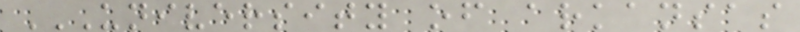UNIVERSITY OF ARKANSAS
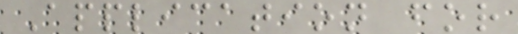Application for
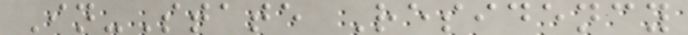In-State Residency
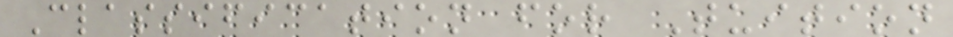Classification for Tuition
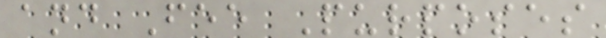and Fee Purposes
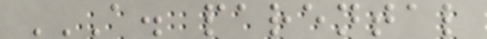A. PARENTAL
